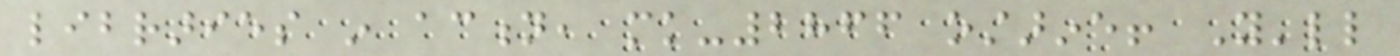libraries in action, mk-2866 ostarine! You'll
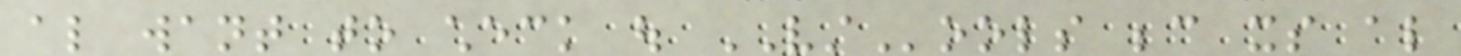also want to check out VSTools because its also
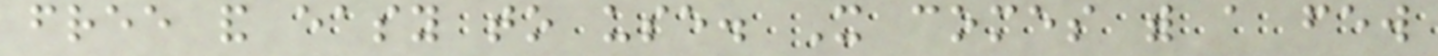free and easy to use. It comes with a few
